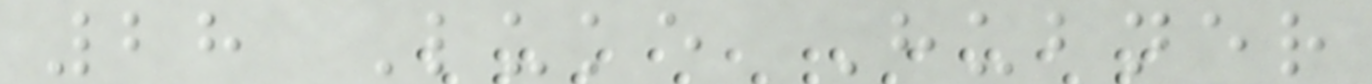28 Luke Hubner
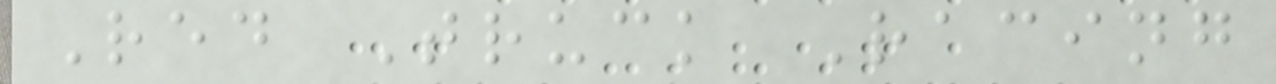Red Truck Racing
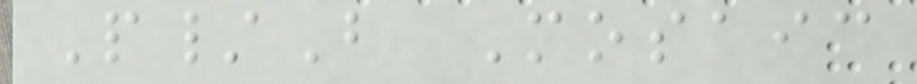P/B Mosaic
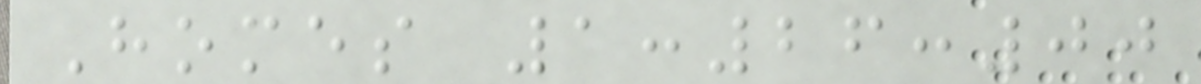Homes 1:26:00
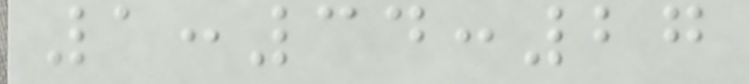1:34:27
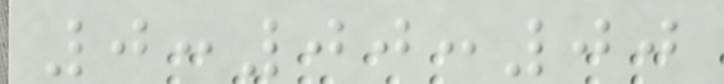0:00:00
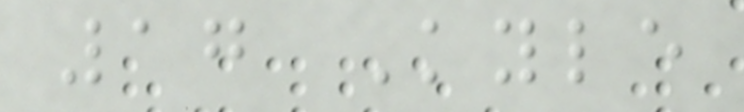17 Kyle
